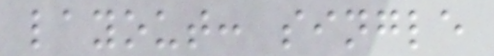layout: single
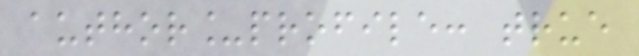author_profile: true
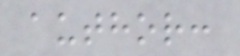author:
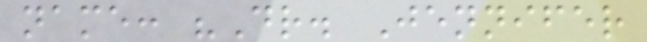name: "Dr. Jennifer
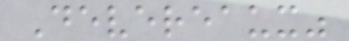Devereaux"
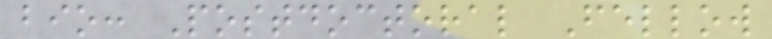bio: Postdoctoral Fellow
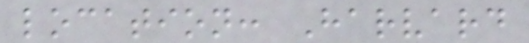location: Harvard
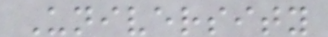University
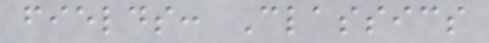fields: Classics
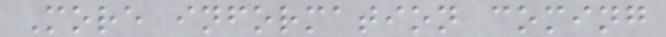More information coming
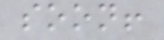soon!
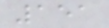151
